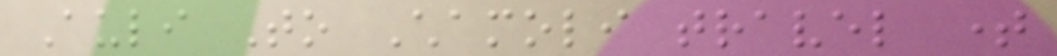Auli To Chamoli travel time
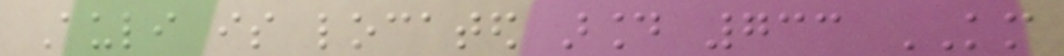Auli is located around 733 KM
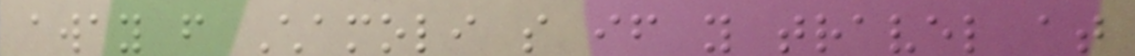away from Chamoli so if you travel at
